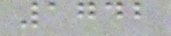1742
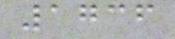1736
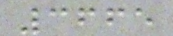3665
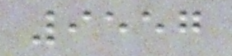9557
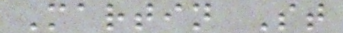Martin St
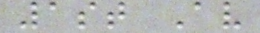1st Av
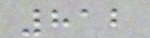812
